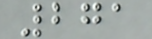271
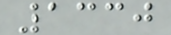1330
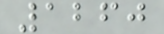1260
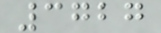3727
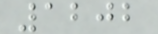1202
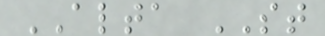ALTA ST
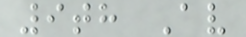9th Av
